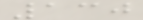130
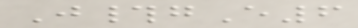J#gE6
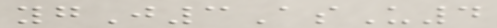ygJ3AsU4
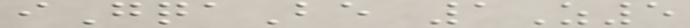iGqaBe 1Z5
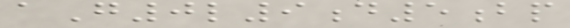aG0l9d5bp
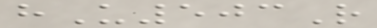hU503R
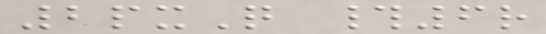2pxQ #6r
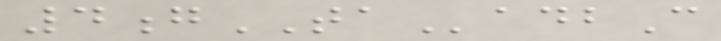4gTAadbC
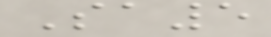Sa5
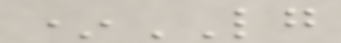*LG
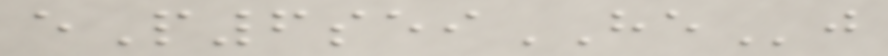eP6seiHEj
